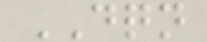DQN
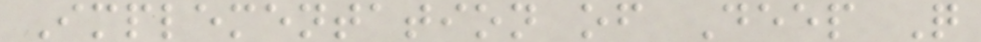Implementation of Deep Q
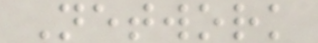Network
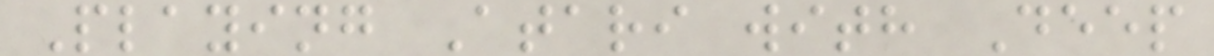Playing Atari with Deep
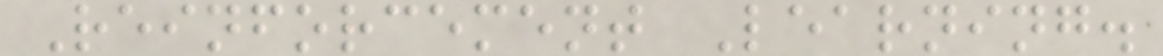Reinforcement Learning.
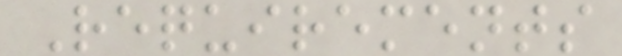Requirements
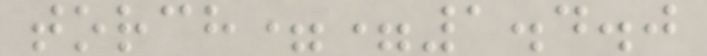torch==1.4.0
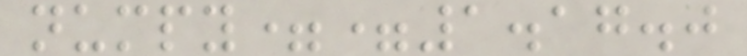numpy==1.17.0
